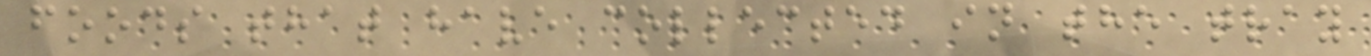foods that have collected in the tray
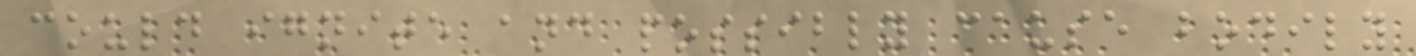could ignite and possibly cause bodily
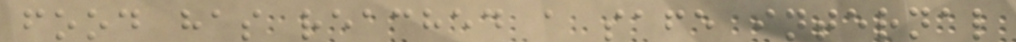food has reached a safe internal
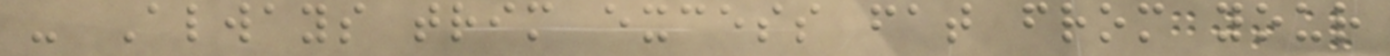- Always trim excess fat from your
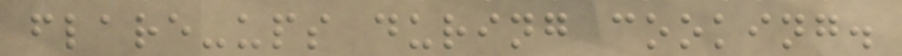flare-ups during cooking.
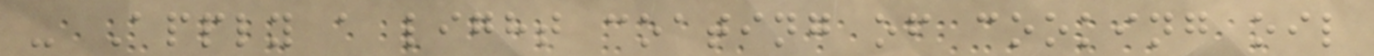- Apply a light coating of cooking oil
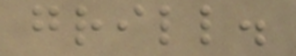grill.
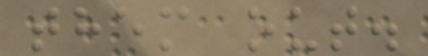them out.
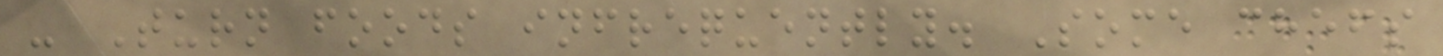- Turn foods infrequently. Some chefs
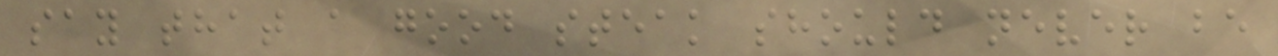say that a good steak should never be
